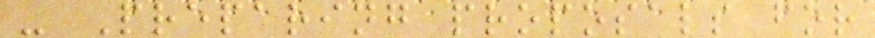- Preparing proposals for
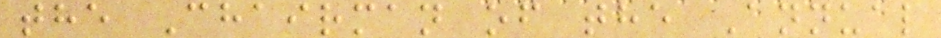the Chairman of the Annual
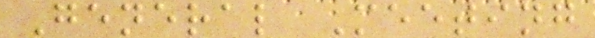General Meeting
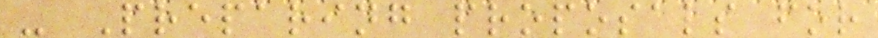- Preparing proposals for
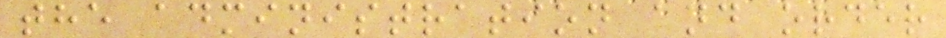the administration and order
